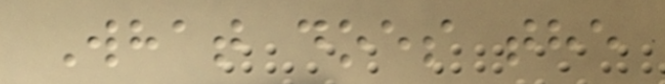What does the
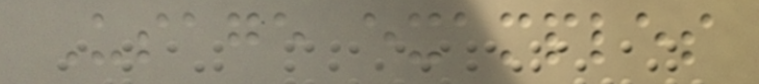Usage examples
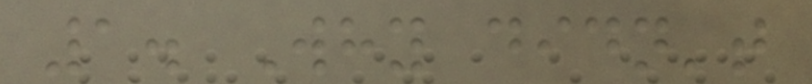1. Why didn't
